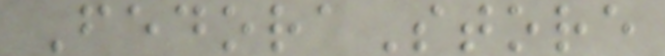FedoraStore
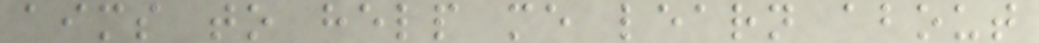aims to help me learn about
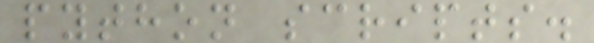python scripts.
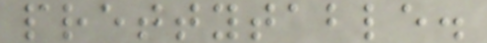prettytable.
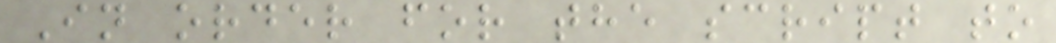In order for the script to
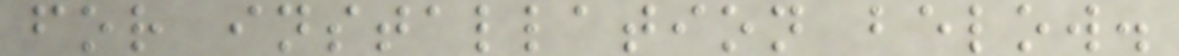for installation below.
